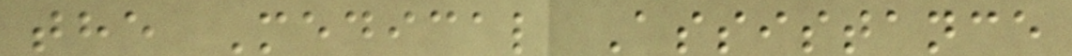the Medical Assistance
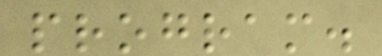program.
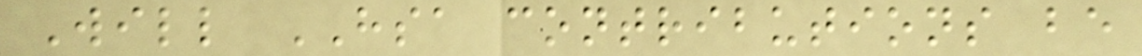Will HSA contributions be
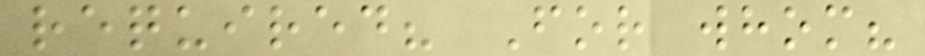required? For whom?
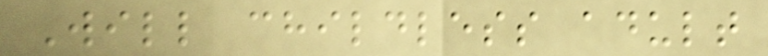Will childless adult
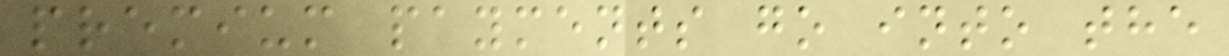premium payments go into the
